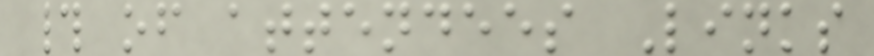# of attendees Links
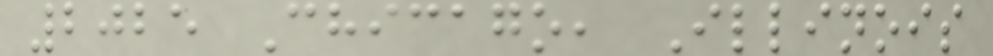2025 Chicago, Illinois
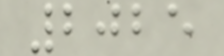2025
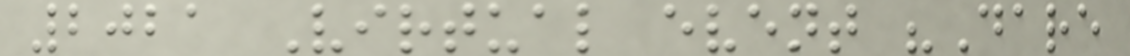2021 Virtual event "Dare
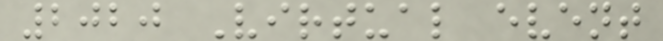2020 Virtual event
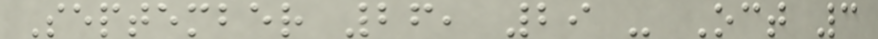September 26, 29 - Oct 3
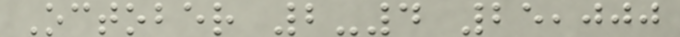October 2-4 25,000
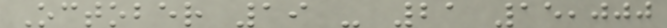October 19 - 21 15,000
